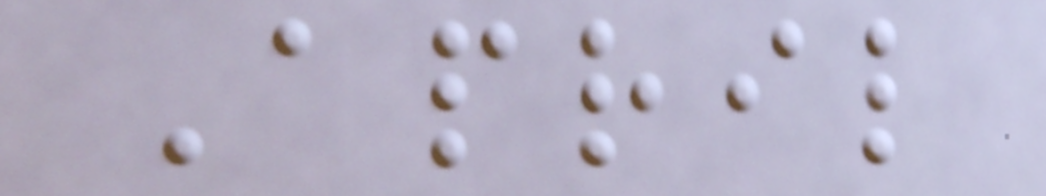April
